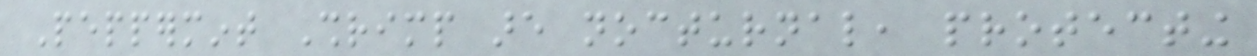Peppermint Shrimp are nocturnal, protecting
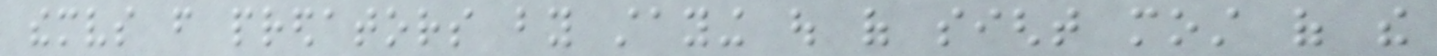themselves from predators by staying out of sight most of the
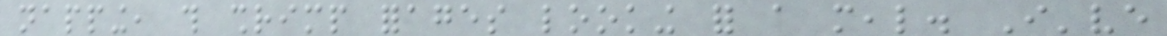napping, this shrimp forages looking for a meal. I've
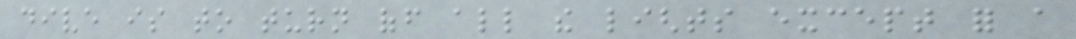dive is to turn off all the lights except for a
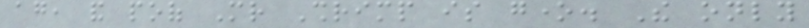again, and poof Mr Shrimp is gone. The only
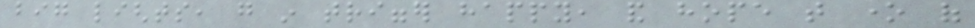big lights, go in trigger happy, and hope that one of
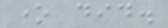one did.
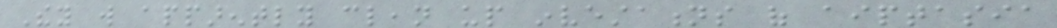They will apparently clean up investations of aiptasia
